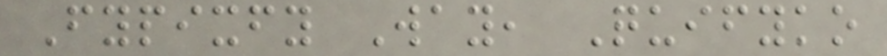Fypixfy Way, Quifyko
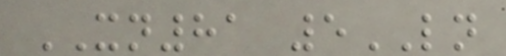XN81 5LN
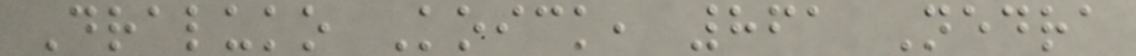Draluko Koick, 861 Nedra
